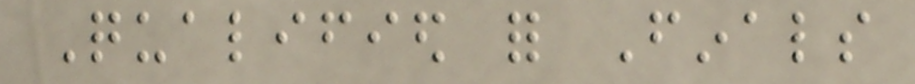Qualified for Finals
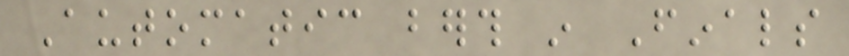Automatic berth in Finals
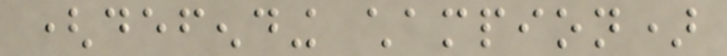(defending champion)
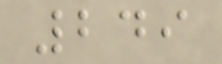249
